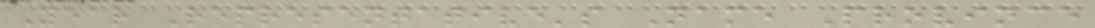Year Representative's Name Province
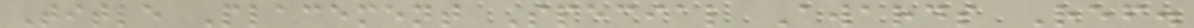Title Placement Special Awards Ref.
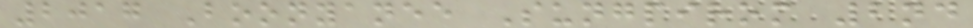2017 Boonyanee Sungpirom 2nd
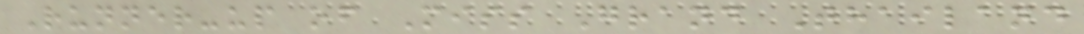Runner-up of Miss Grand Thailand
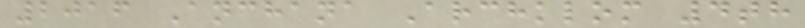2016 Anchana Archklom 4th
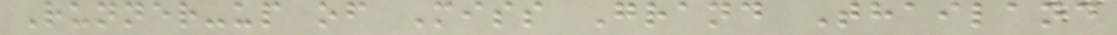Runner-up of Miss Grand Thailand
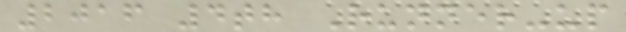2016 4th Runner-up
